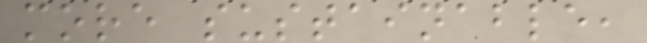more sustainable,
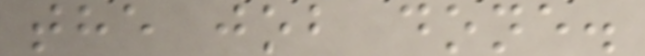the job done.
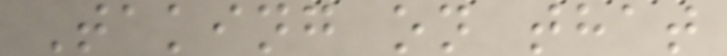Taking on that
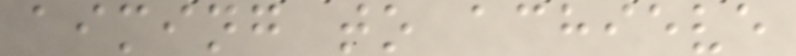aiming to achieve
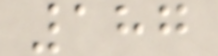187
